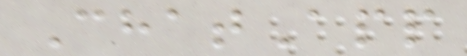ChatApp
